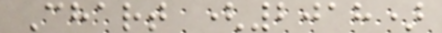Chart (2018)
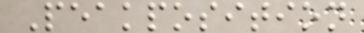Peakposition
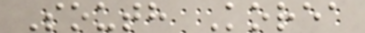South Korea
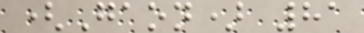(Gaon) 81
